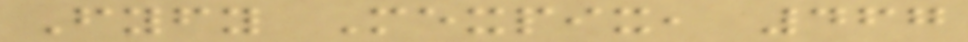Fyfy Mexpix, 467
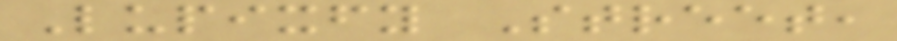Lupixfy Street,
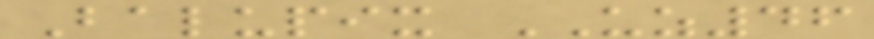Balupix UZ46
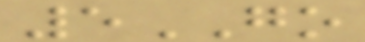5GO
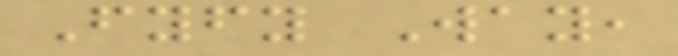Fyfy Way,
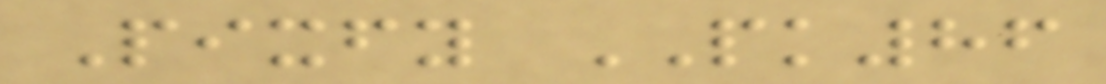Pixfy PK86
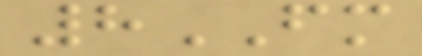8FM
